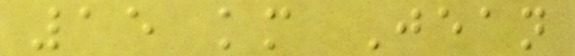15 km Jean
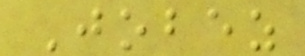Jobez
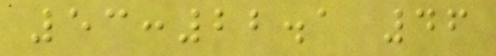53:22.1 46
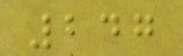247
